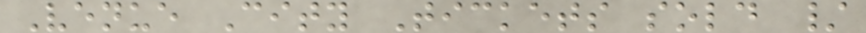Venue City Tickets sold /
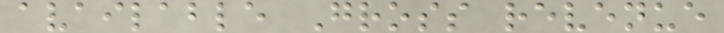available Gross revenue
